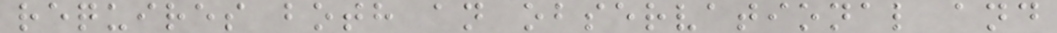requires both an observational and
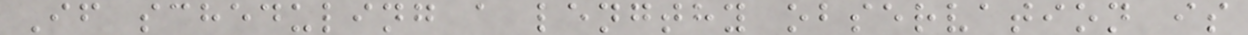If scheduling a lengthy observation is
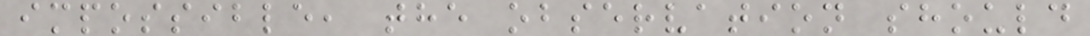impossible, the observation should
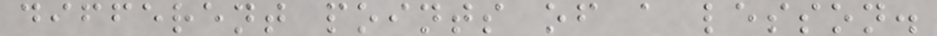different points of a lesson.
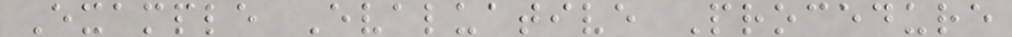Example Evaluative Procedure
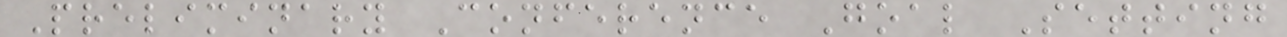Preliminary Conference Goal Setting
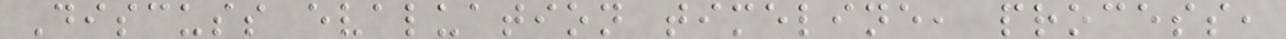Discuss evaluation timeline, process,
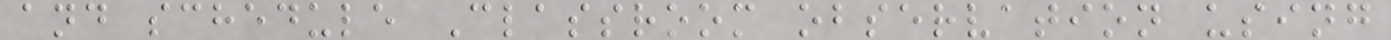and schedule Classroom observation using
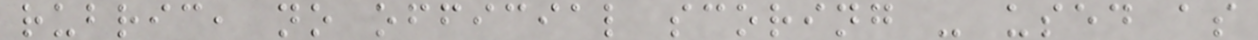rubric, no official scoring - used as
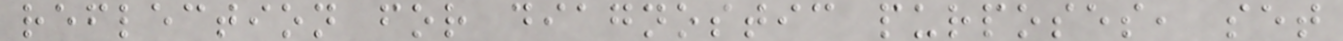reflection for diagnostic purposes, set
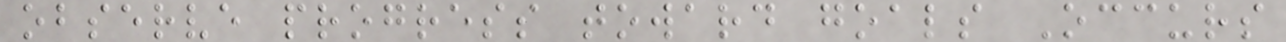observe progress toward goals Occurs
